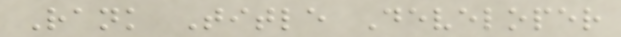Rank Title Developer
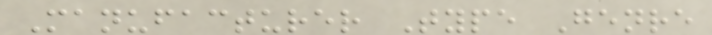Manufacturer Type Genre
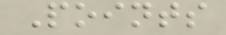Points
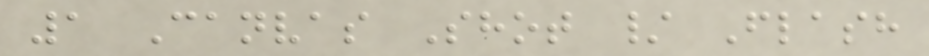1 Canvas Shot / Flash
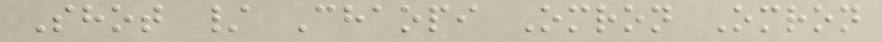Shot / Chaopi Omron Omron
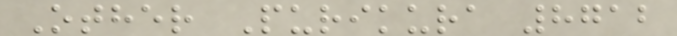Other Purikura 8712
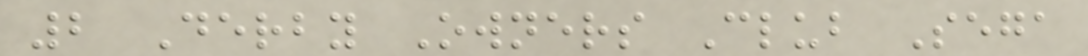2 Derby Owners Club Sega
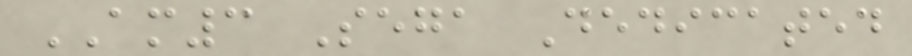AM3 Sega Dedicated
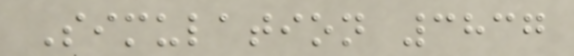Simulation 3837
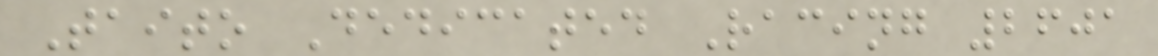Taito Dedicated Racing 2601
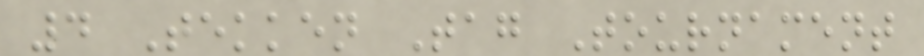4 Tekken Tag Tournament
